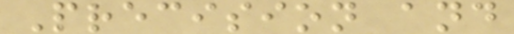Precision and
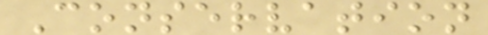Conservation
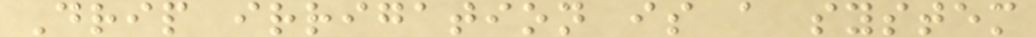Drip irrigation is a system
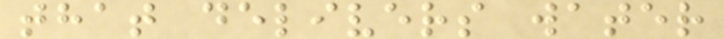that delivers water
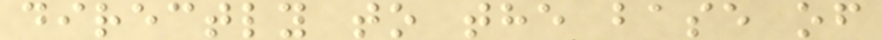directly to the base of
